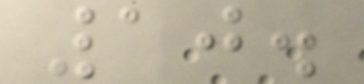10.
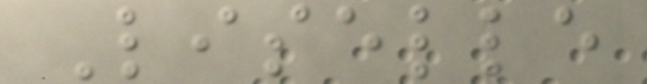Liselle
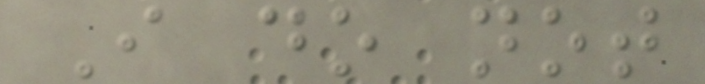I do not
